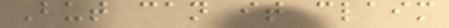But can it claim
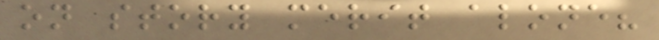on story merit alone?
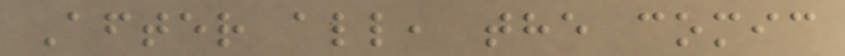After all, the comic
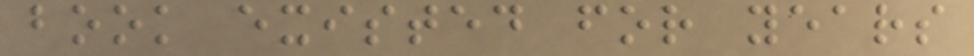book existed for years
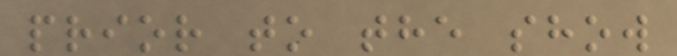prior to the show
